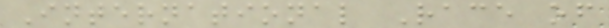International Race of
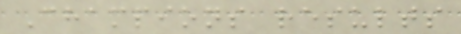Champions results
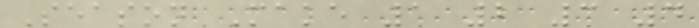Season Make 1 2 3 4
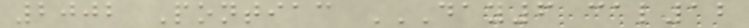2002 Pontiac DAY6 CAL12
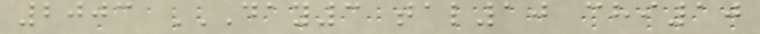2003 DAY3 TAL10 CHI10
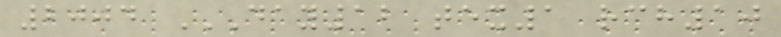2004 DAY12 TEX1 RCH10
